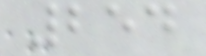254
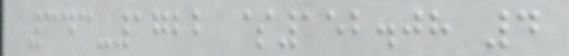343-1722 $152.08 4
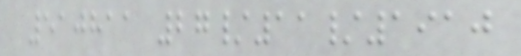510811 27/11/1910
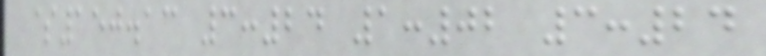$150.13 3:24 1:02 3:24
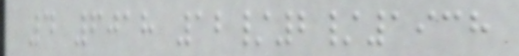4 6018 12/2/1938
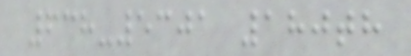638-5301 180th
